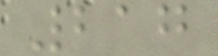217
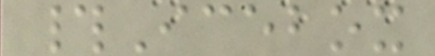#Icebox
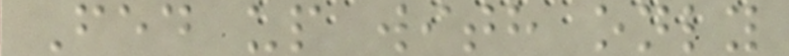Fed up with only
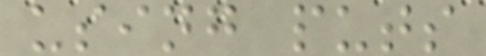using puts
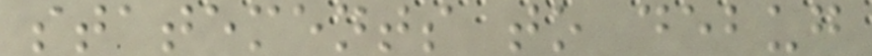statements to debug
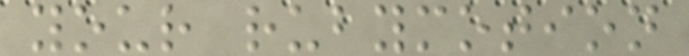your rubymotion
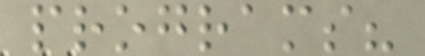programs?
